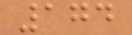174
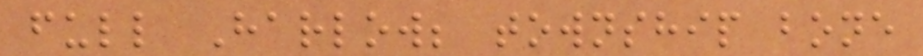full Harlow; township bone
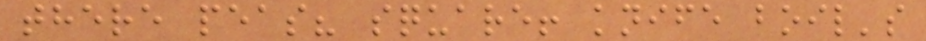there peas? square! knife boil's
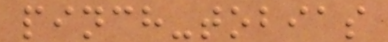pinch-tobias
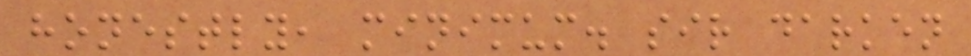honestly, minimum. sir darken
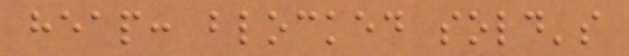heap: blocked sold's
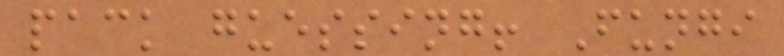pack guessing! Fungi
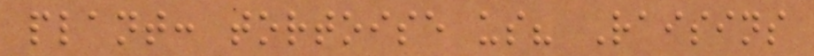plant: tortoise us? Raisins
